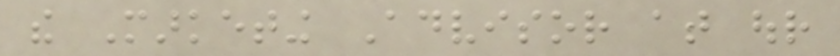the Marketing Advisor at our
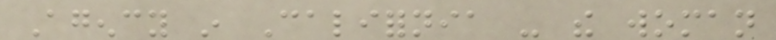Agency in California - the woman
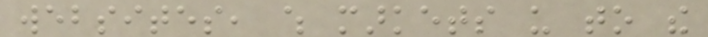websites, which markets us to the
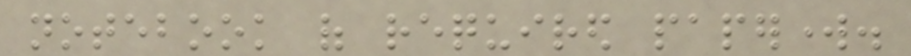notebook of required paperwork.
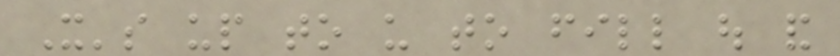It's up to us to fill out and
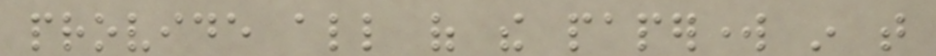provide all of the paperwork in that
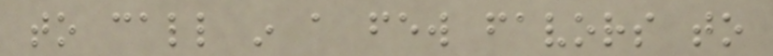to call in a few favors to
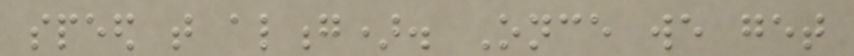speed that along). Once we get
